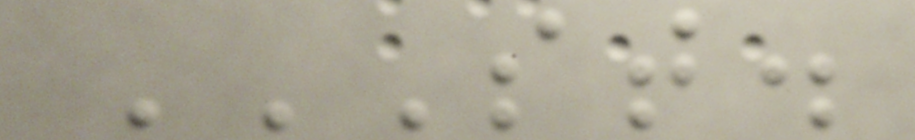ST.
